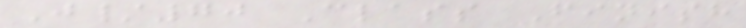J/70 Class Finish
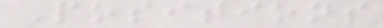Positions
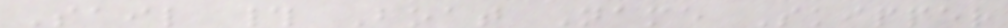Sail # Boat Name Skipper
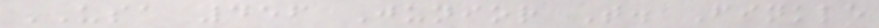USA 456 Junior T. Finkle
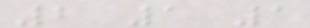2 1 1
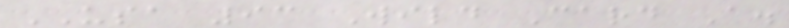USA 93 Wild Card A.
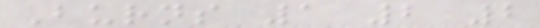Burns 1 2 2
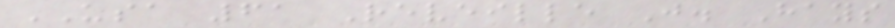USA 61 Reveille J. Hays
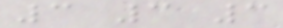3 3 3
